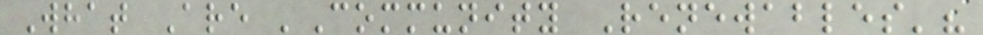What Are 'Community Renewables'?
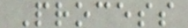Process
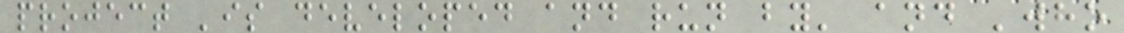project 'is developed and run by' and 'who
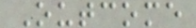Outcome
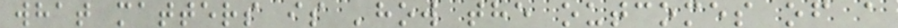what matters is 'how the outcomes of a
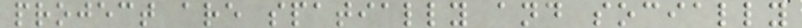project are spatially and socially
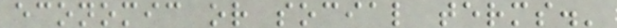economic or social terms.'
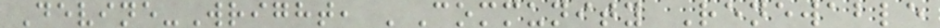Devine-Wright, 'Community Renewable
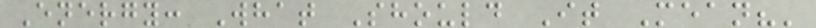Energy: What Should It Mean?'
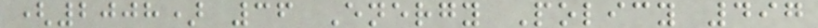(2008) 36 Energy Policy 497
